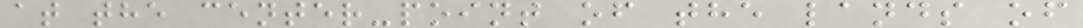at the center-point of the lands of
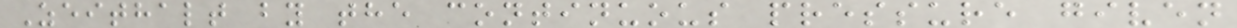Zeithalt by the continuous pressure given
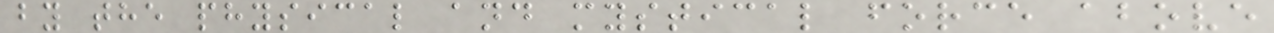by the physical and mystical force above
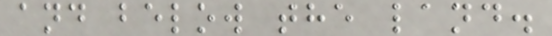and below the land.
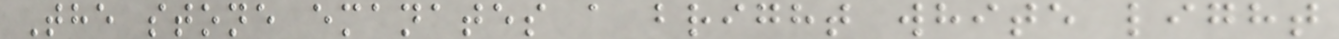The stone emanates a bright white light
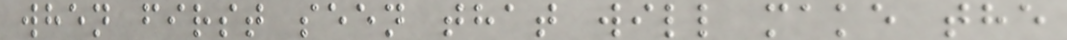when first seen that will make the
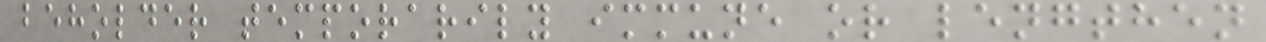beholder temporarily immune or lengthen
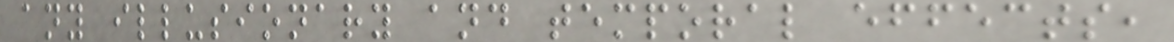any illusionary and temporal effects,
